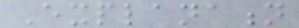Explanation
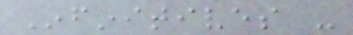Infinitives -
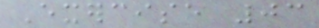Exercise 03
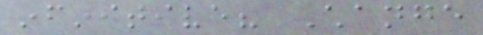infinitive? Change
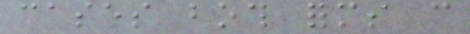cases both forms can
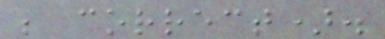be correct).
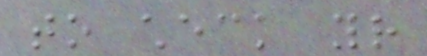to check your
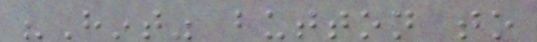"Hint" button to
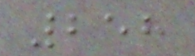258
